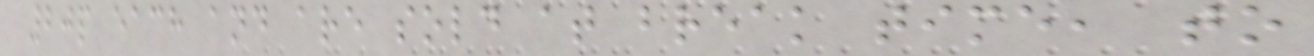20p each and are sold at break time, to
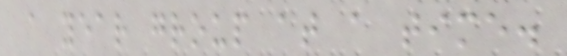a year group at a time.
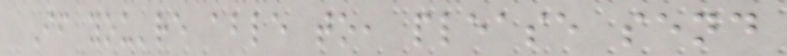If you're able to, please send
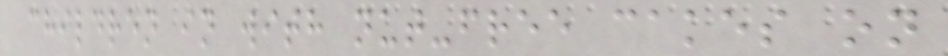children in with nut-free cakes on
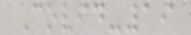Covid-19
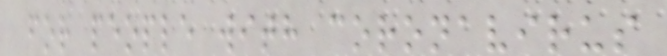for people with coronavirus
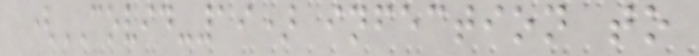(COVID-19) infection to
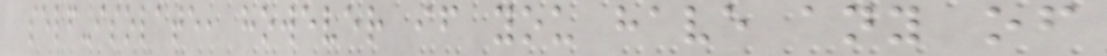self-isolate, however if you have any of
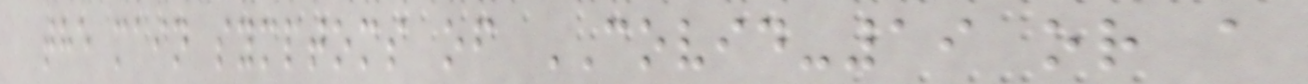the main symptoms of COVID-19 or a
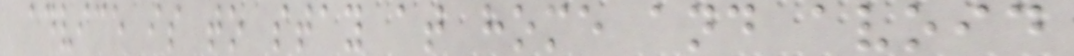advice is to stay at home and avoid
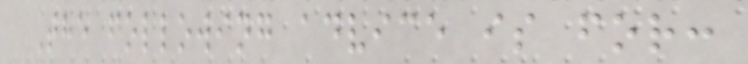The following advice is for:
